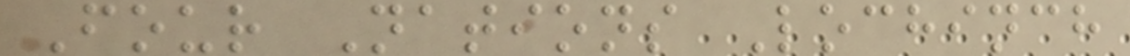Four Nations Lochinch
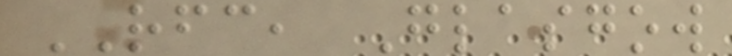RFC, Glasgow
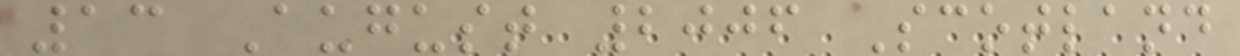13 August 2006 Scotland
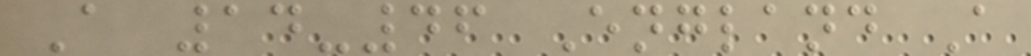A 14-46 England A
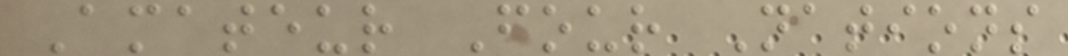Amateur Four Nations
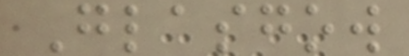Glasgow
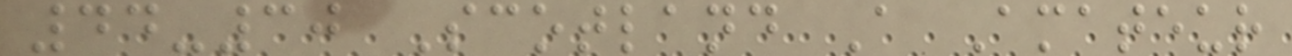44-30 Scotland A Amateur
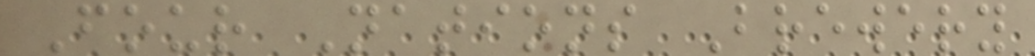Four Nations Brewery
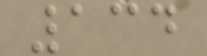134
